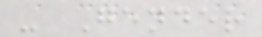- Gender
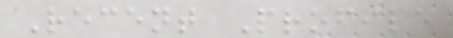Recent Profile
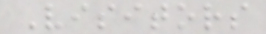Visitors
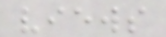views
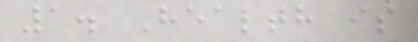1. Health is
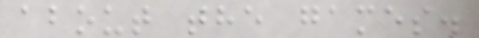about the games.
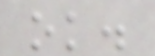ok.
